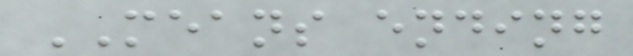MEANS ending
